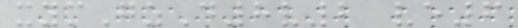xymGzD8v2 ve6
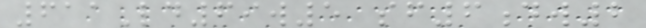611Ld69w5 sf6dw2
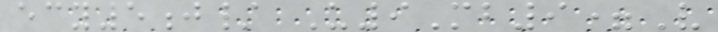ecy5j/ U9Mb9=V
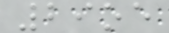29oe
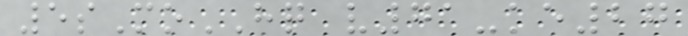5sMoHQ v71-ke27
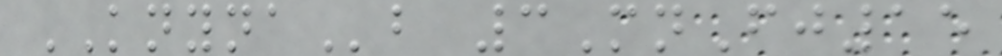KNYNAb 3MnFj15
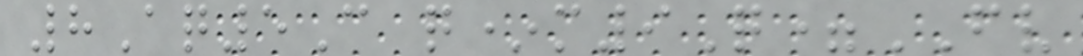8Aq5C q*m9Q=FV
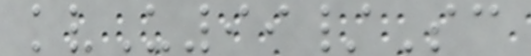kvU99/Sc
